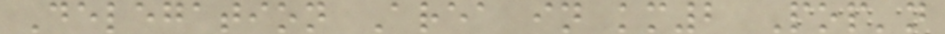Delegation Area in km2 Pop'n
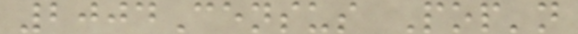2004Census Pop'n
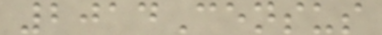2014Census
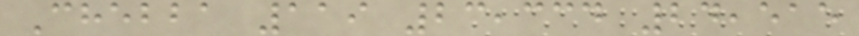Chebba 119 23,334 24,515
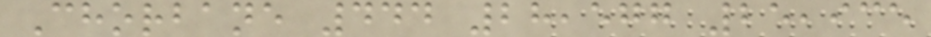Chorbane 444 28,577 25,935
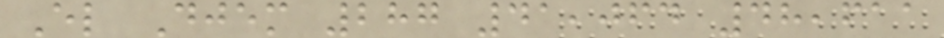El Djem 287 41,064 48,611
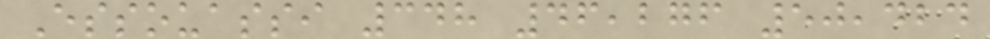Essouassi 348 46,276 50,424
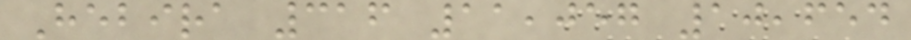Hebira 316 11,057 10,654
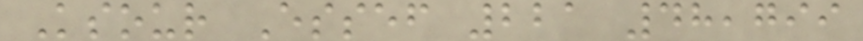Ksour Essef 221 48,799
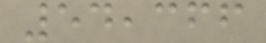54,366
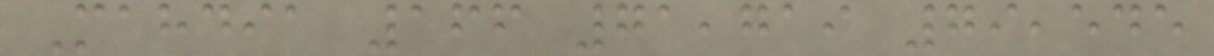Mahdia 166 71,719 79,545
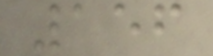156
